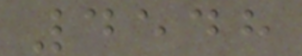4548
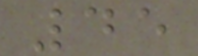45
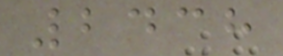2438
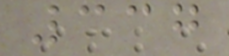337
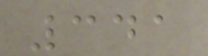341
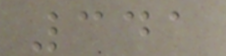341
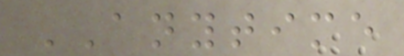ANYTIME
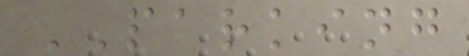PARKING
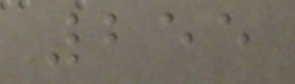255
